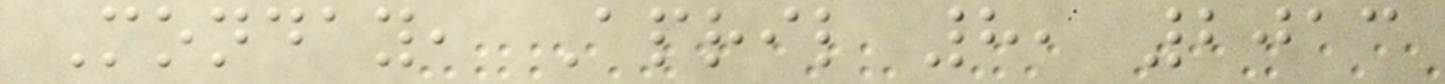Monday, April 8, 2013
